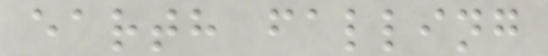earth falling
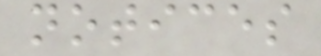notices
